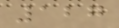127
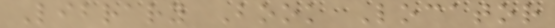Library Book Locator
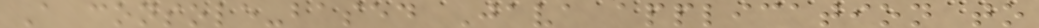A console-based Java application to
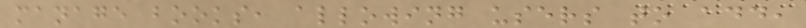manage books, allowing users to add,
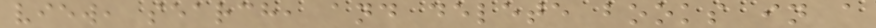view, search, and delete books in a
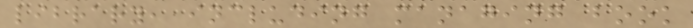library, including managing book
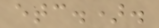etc.).
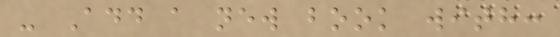- Add a new book with:
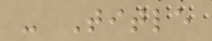- Title
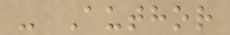- Author
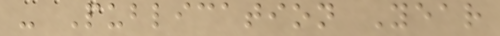- Publication Year
